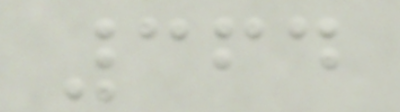364
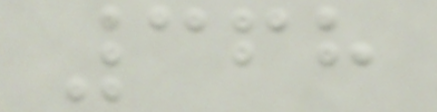368
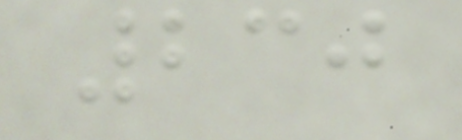230
